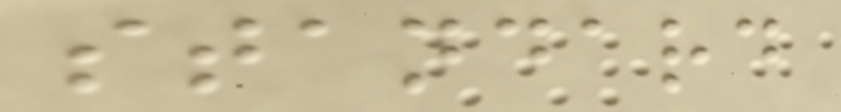standard
